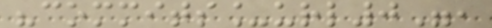"commits_url0",
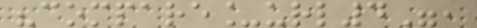"compare_url4",
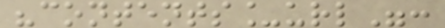"contents_url":
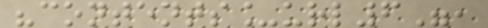"contents_url6",
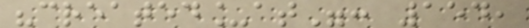"created_at": 154,
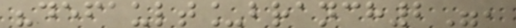"default_branch2",
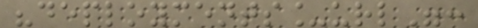"deployments_url":
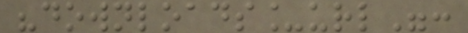"downloads_url":
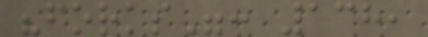"forks": 138,
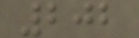202
